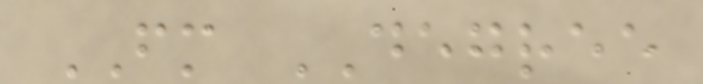FM DEGREE
